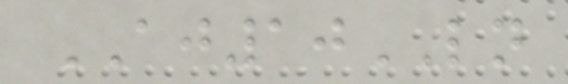AJ10LN
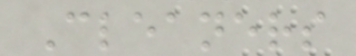Cleaners
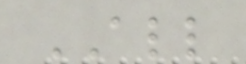ALL
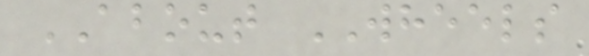ABOUT WHEELS
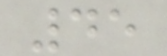45
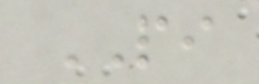PI
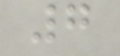7
